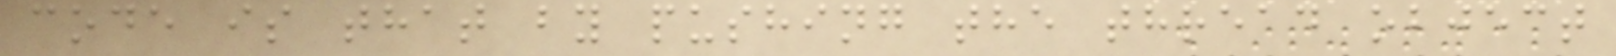code is that by pushing the thread object
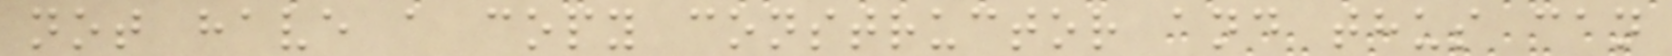not have a copy constructor and thus can
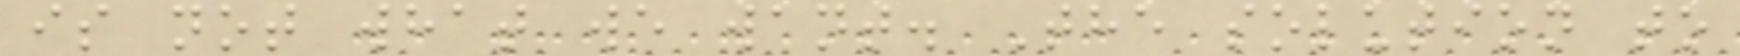is not what we want. The solution to
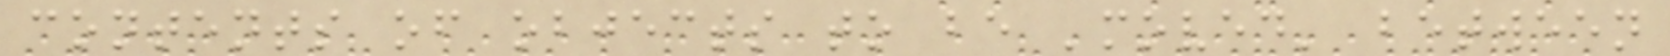contents of objects to be 'moved' between
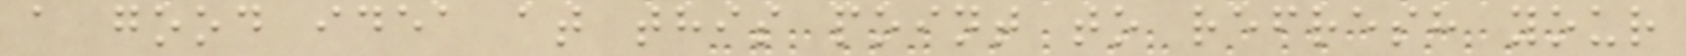a good idea at this point to refresh your
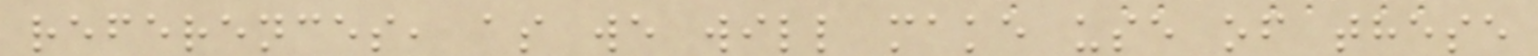references, as we will make use of these
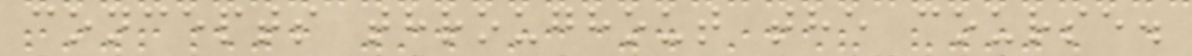concepts throughout the course.
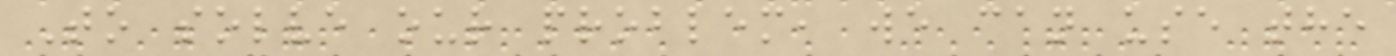To solve our problem, we can use the
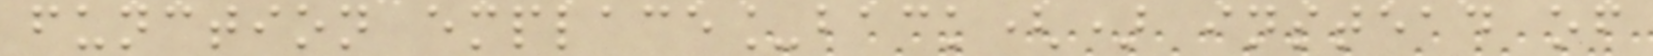function emplace_back() instead of
